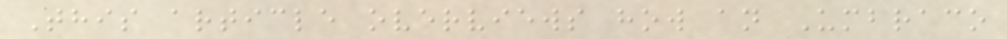This article overviews how an Umbraco
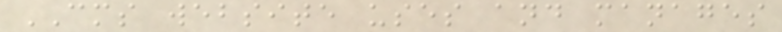CMS website uses and manages
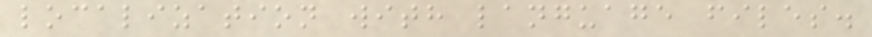localization with language files.
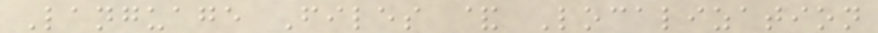Language Files & Localization
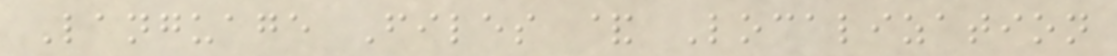Language Files & Localization
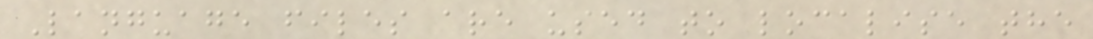Language files are used to localise the
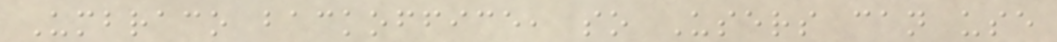Umbraco backoffice, so Users can use
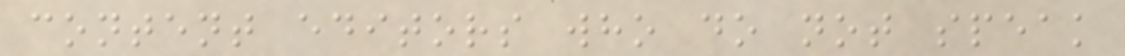content editors who do not speak
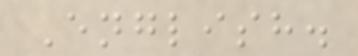English.
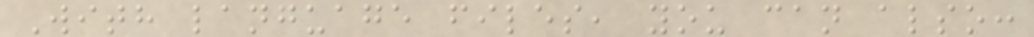With language files, you can also:
